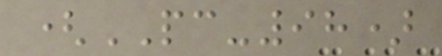(PC-98)
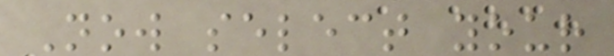Now select your
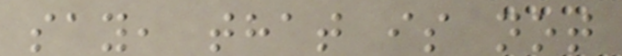say, that is not
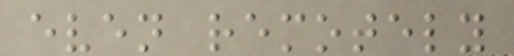even remotely
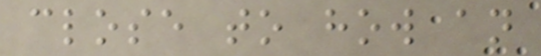close to how an
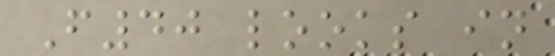F40 looks in
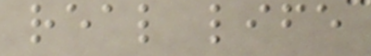real life
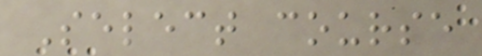Select course
